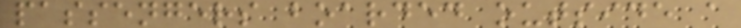passengers boarded outside a
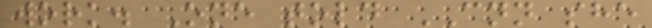work. One told CNN she
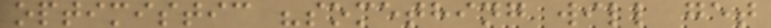optimistic "something will get
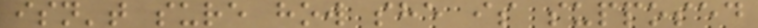isn't sure how she is supposed
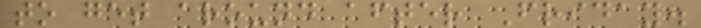to get around after Friday.
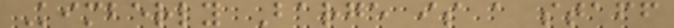Kimberly Barge is a staff
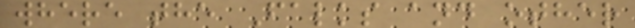where the Falks and other
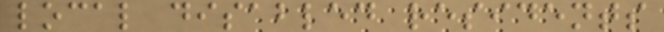local disabled residents
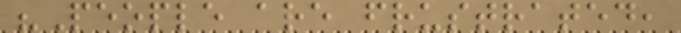"People are frustrated,
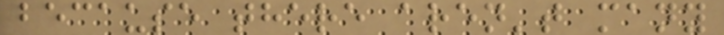because there aren't many
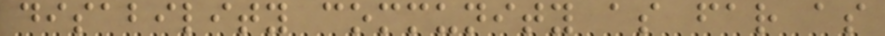disability community as far as
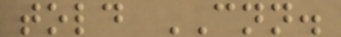told CNN.
